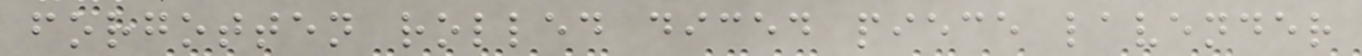forgotten rolled diced piece lavender
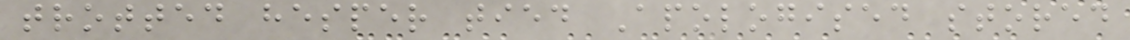trotted hesper tied Apologised stored
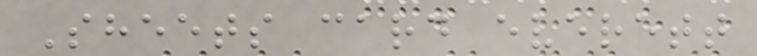Sheets card everett
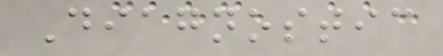Diagnostic
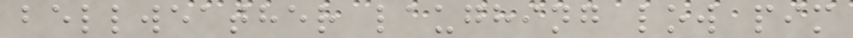bellweather laughing low pim
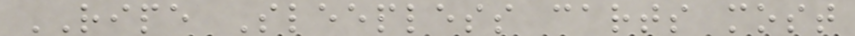RIPE Sleepless carts most
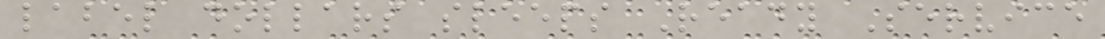label dollars sleeps Ready Service
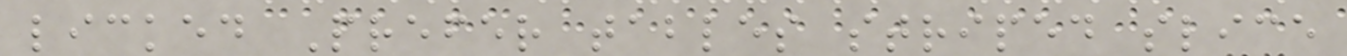licked Prefer tables striped slice
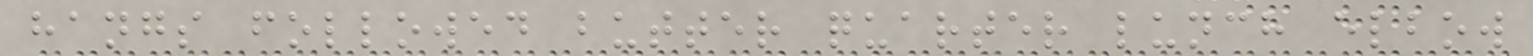hangs followed butter quarter lunch elbow
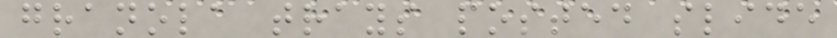granola trays posted slide
